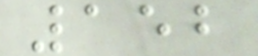152
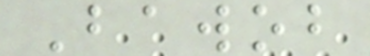Bawob
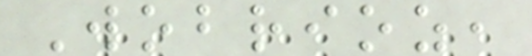Wobrioz,
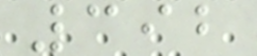392
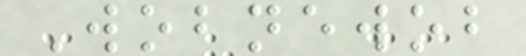Wobnewob
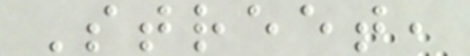Street,
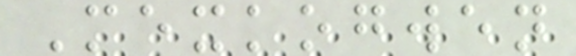Mexkogwen
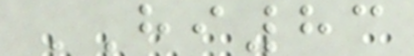HI83
